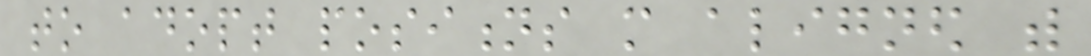to adopt positions more aligned with
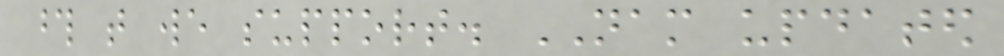those that we support. NAM updated
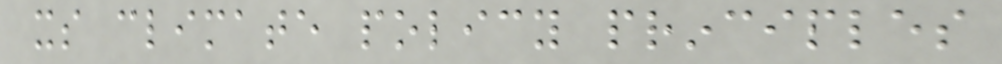its climate policy principles
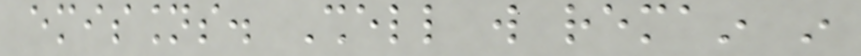emissions. Shell will remain in
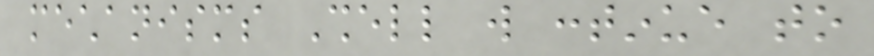mechanisms Shell will continue to
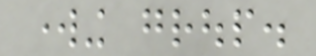working group.
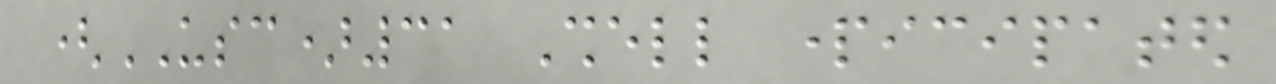(USC)31 Shell participated
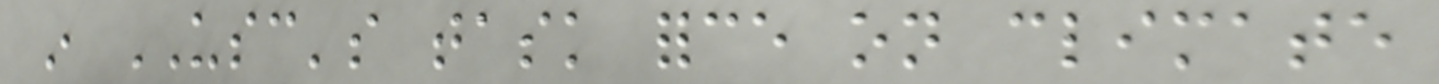in USC's task force on climate
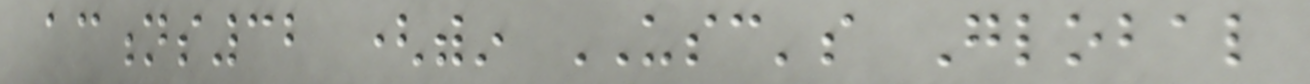actions32 (within USC's Global
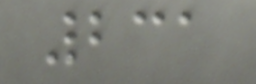231
